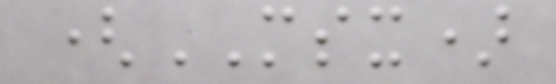(MSX)
